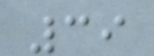39
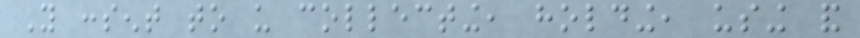You consent to us collecting, holding, using and
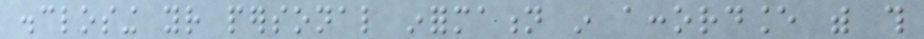disclosing your personal information in accordance with this
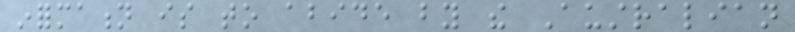information is to abide by the Australian
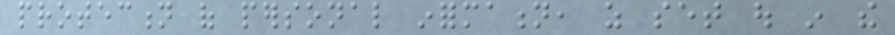protection of personal information, as set out in the
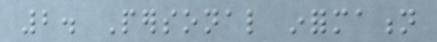2. Personal information
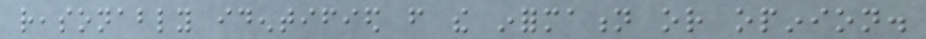reasonably identified from the information or opinion.
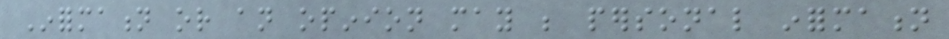Information or an opinion may be personal information
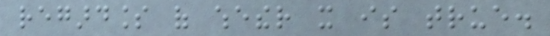regardless of whether it is true.
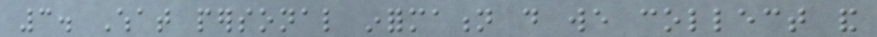3. What personal information do we collect and
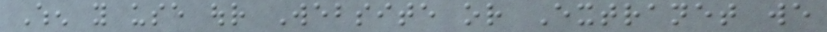When you use our Website or Extranet we
